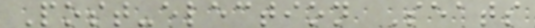Post-election Seats
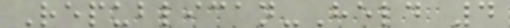Republican-Held 4
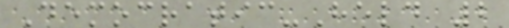Democratic-Held 2
